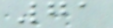71
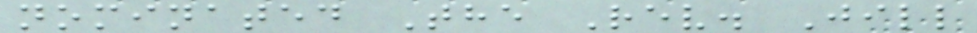nominated The Rev. Jill
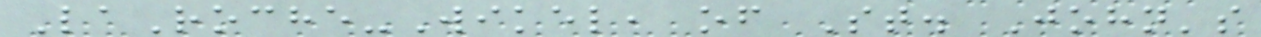LaRoche-Wikel, of St. John's
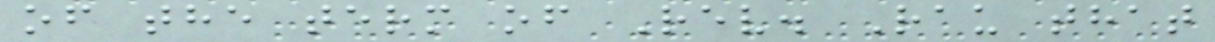of the term of Rev. Rau that
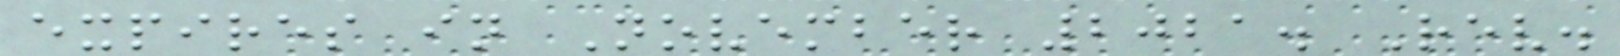expires in November 2021. Rev.
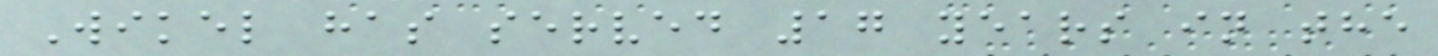Wikel has served 17 years in the
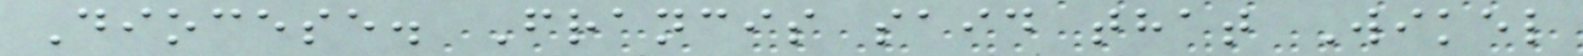Diocese. Francis said that Wikel
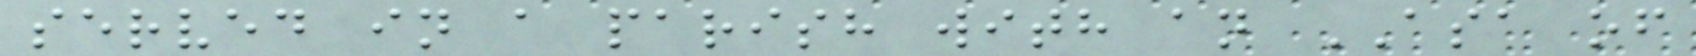served in a parish with an ASA of
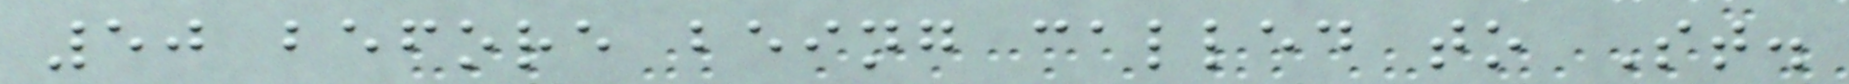50 before being called to St.
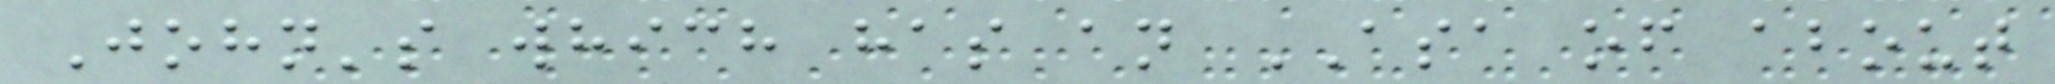John's which has an ASA of about
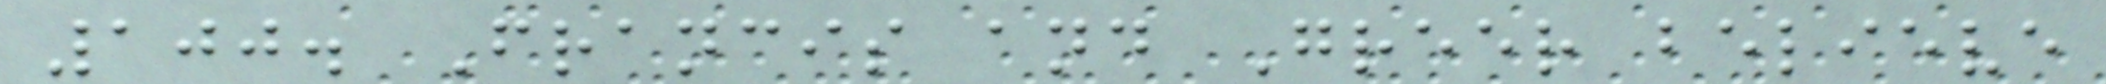100. Francis and Greer believe
